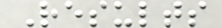Results
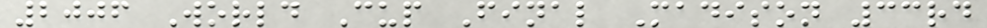2006 World Cup Final Madison 33rd
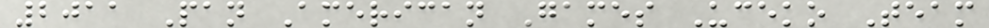2011 Pan American Games Uceko Team
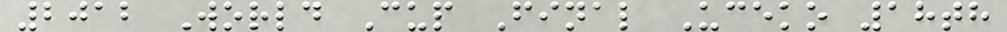2012 World Cup Final Uceko 18th
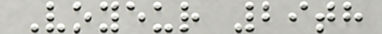Voyeur 29th
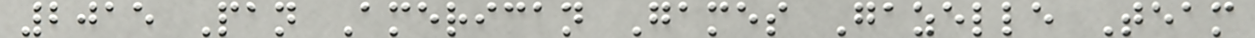2015 Pan American Games Gazelle Team
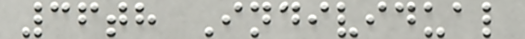36th Individual
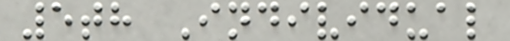5th Individual
